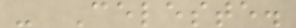- Celeste.
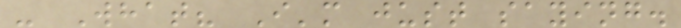- What? I'm just saying.
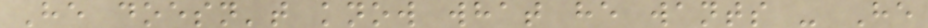He doesn't know what he wants - He
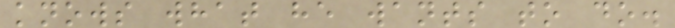knows what he wants to do.
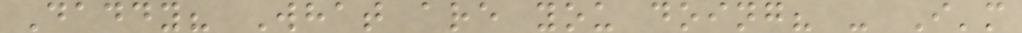Daddy? What are you doing? - I'm
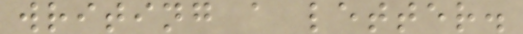writing a letter.
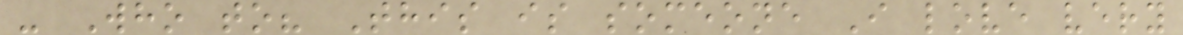- Who to? This is someone I love very
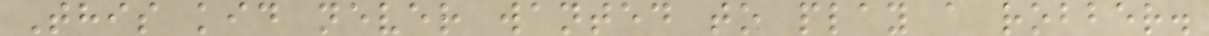This kid never wanted to play a robber.
